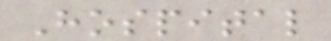Hospital
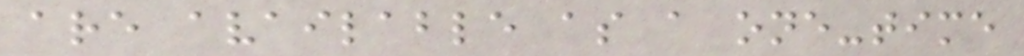are available as a one-time
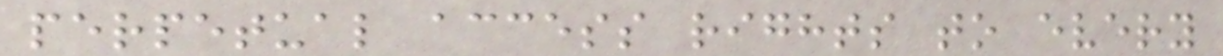perpetual access rights to every
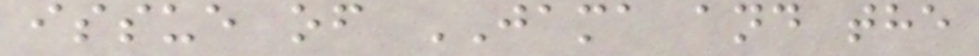issue of JAMA and the
